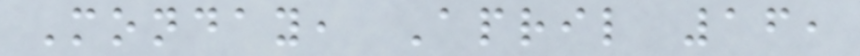Monday, April 16,
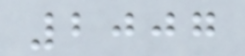2007
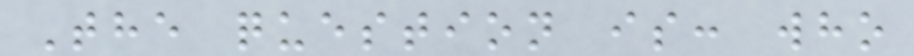The question is: who
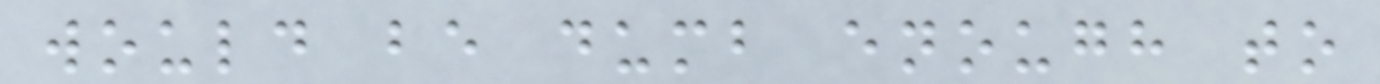would be dumb enough to
